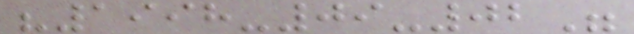"1998-09-02"
